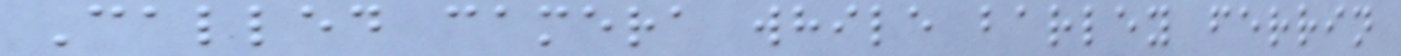Called camera while barley ferrin
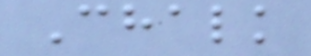Chalk
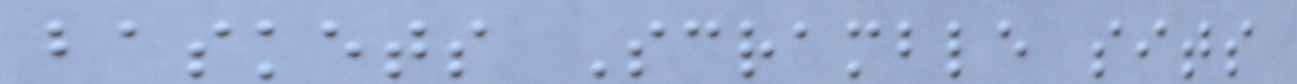baskets Scramble sits
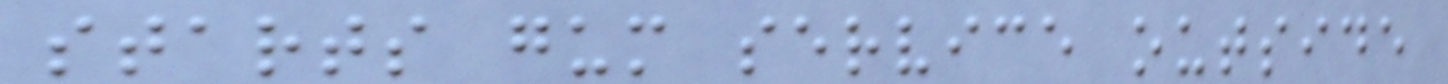starts gum service outside
